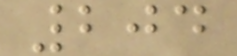204
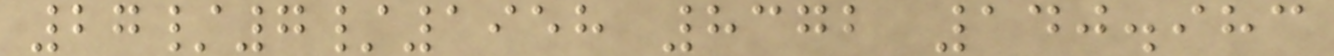27/7/1958 8372 140.983
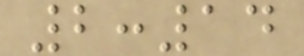2:14
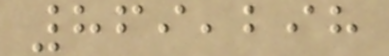869,298
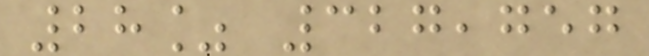28% 327,757
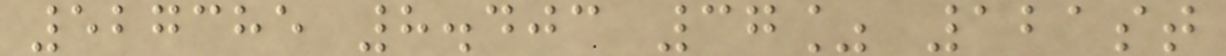527385 8.403 37% 121st
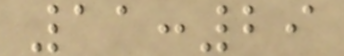11:29
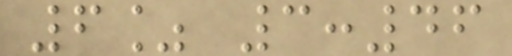6% 3:46
